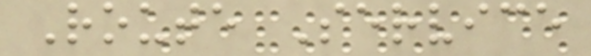Route Service
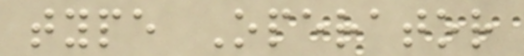type Operator
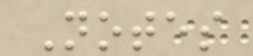Notes
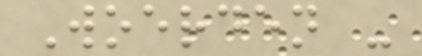Woerden -
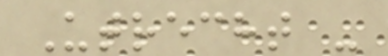Utrecht -
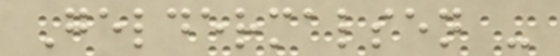Geldermalsen -
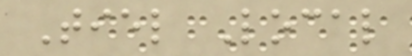Tiel Local
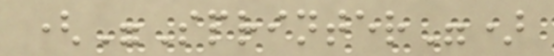("Sprinter")
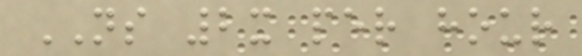NS 2x per hour
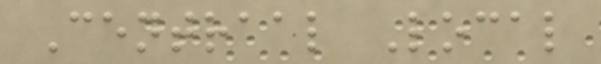Centraal Local
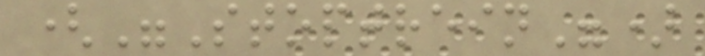("Stoptrein")
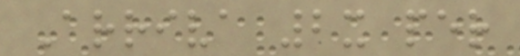Arriva 2x per
